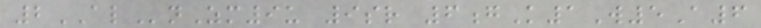2ALnZm9u 9sr 6gK1W5A6
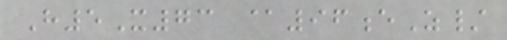H5X73 @96eZ/
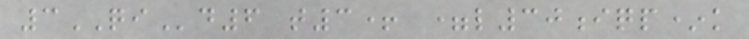3QId6 t3+ =l30iqp*k
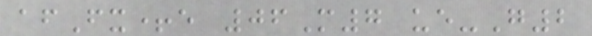afFx+e 06M7 ue-G2
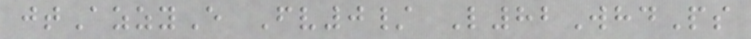jtAzzyE Fv0/ L82WhdPs
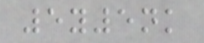5y5nk
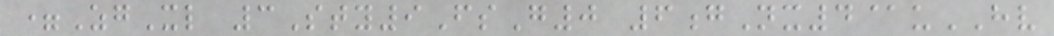=ZgXl 3Sty9FsG0 6gNx4@uHV
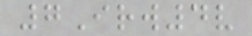7Irw4v
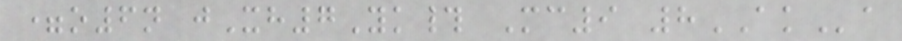=o6n jXh7Yk# Mc9 8AKa
